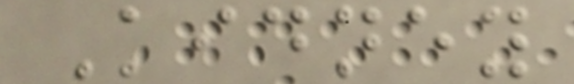Kidney
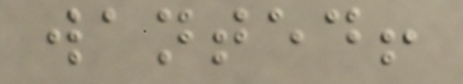wanted!
